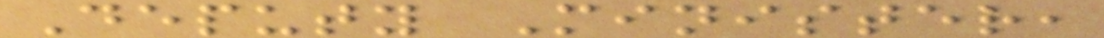Deputy Minister,
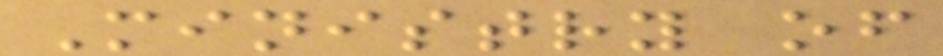Ministry of
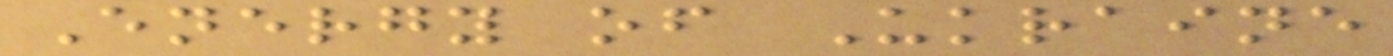Energy of Ukraine
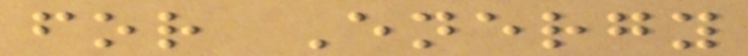for Energy
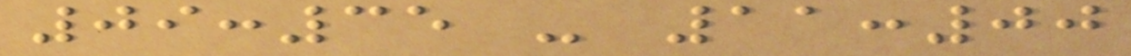09:35 - 11:00
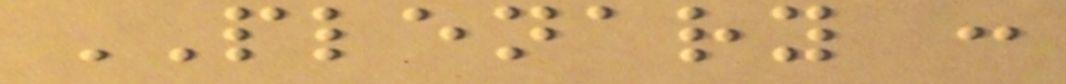PLENARY :
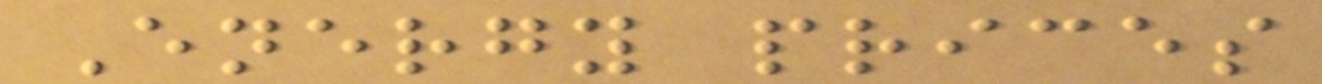Energy prices
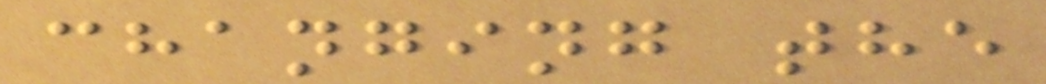changing the
